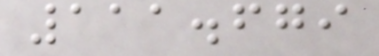111.679
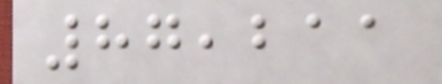87,211
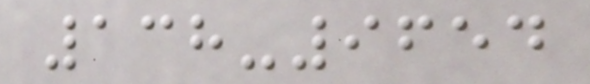138-9654
